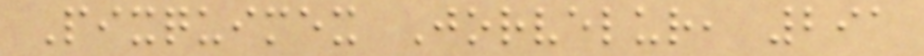Pixquimex Jorvelur, 291
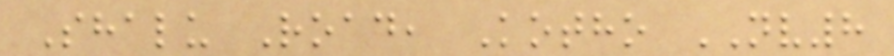Shalu Road, Kotho NV8
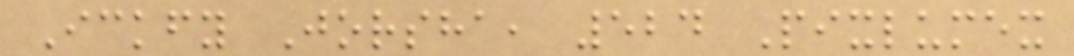Ickfy Jorsha, 524 Pixlumex
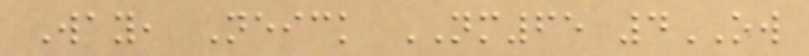Way, Neick NM65 4OW
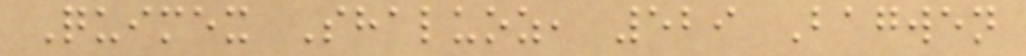Quimex Shaluoz, 529 Bagwen
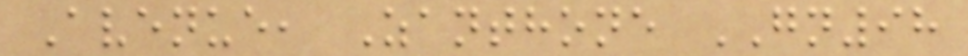Avenue, Zanthone GN98
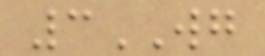3WG
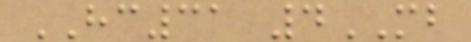HC31 4MB
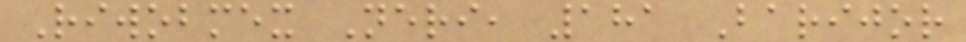Riwobmex Neri, 181 Barijor
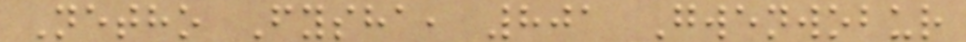Netho Fysha, 801 Gwenwobur
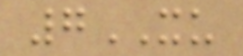7XU
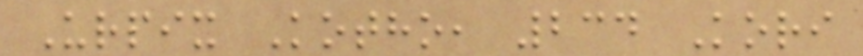Urpix Kotho, 234 Kori
